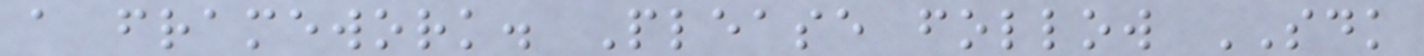a framework. Please follow SDK
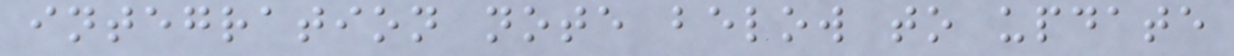integration note below to update
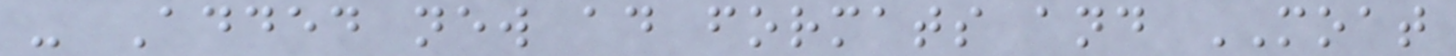- Added new ad formats and MOAT
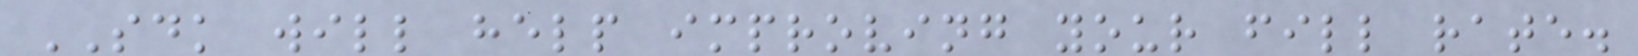SDK will help improving your fill rate.
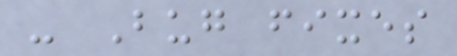- Bug fixes
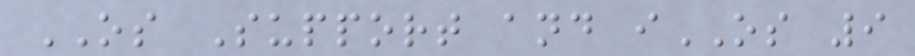OS Support and iOS 9
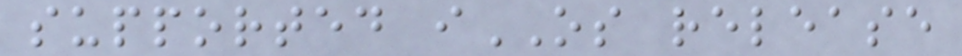supported iOS release
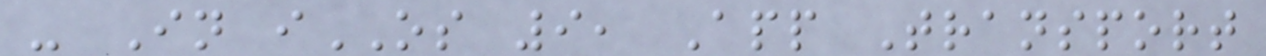- In iOS 9, App Transport
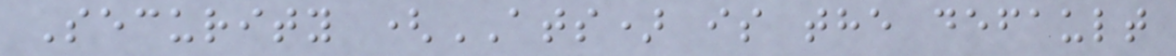Security (ATS) is the default
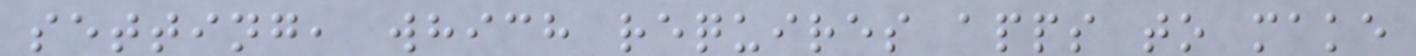setting, which requires apps to make
